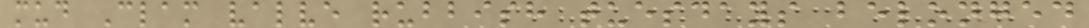mud Clam valve rubbish tuesdays belonged
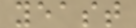yeast
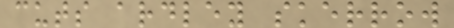cuts ardley skerrow
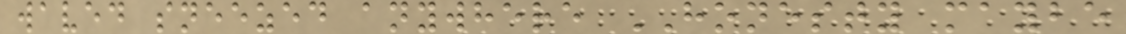waved sneezed anywhere HONESTY maybe
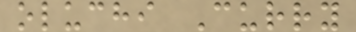oluchi Curry
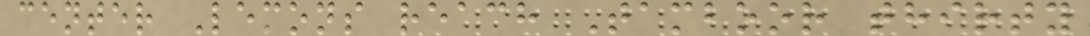center Lemons reach Tamboor thirty
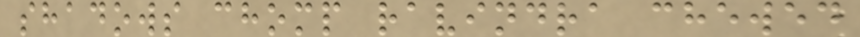shadows chomp ravindra chewed
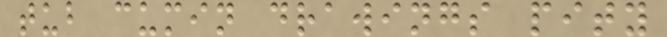tub cumin drawings pity
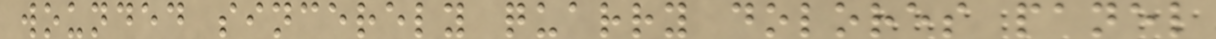wounded sincerely quarry dolores panel
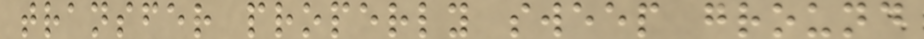transfer properly sweep ground
